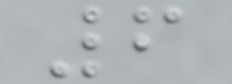6
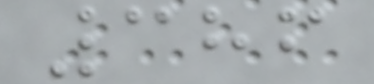386
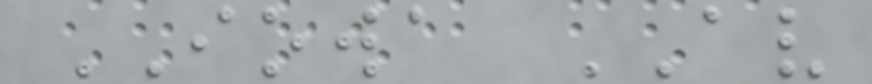IOWA AV
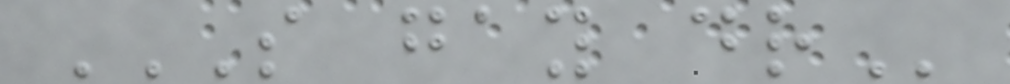S GAY DR
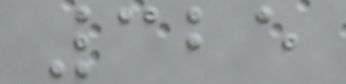325
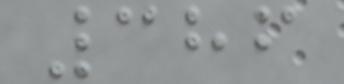386
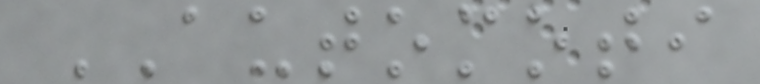AUTOMOTI
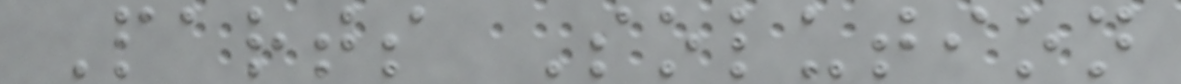Parts Solution
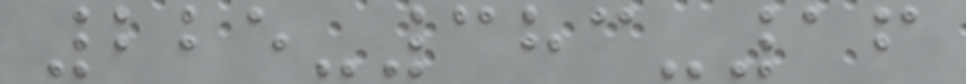225-383-16
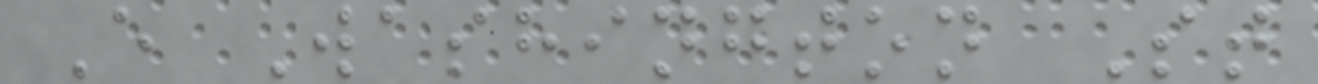E Washington St
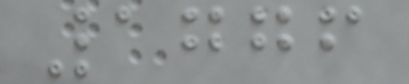1776
